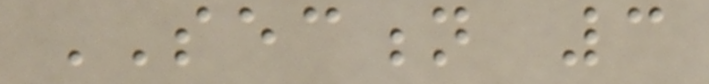SECTION 3
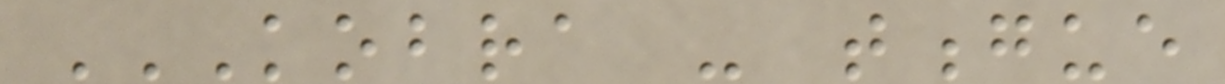KOBRA - TONGUE
